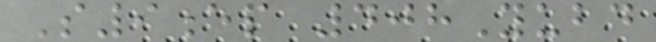S9ep 408Yubd
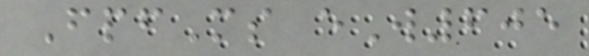FpfMs eW605
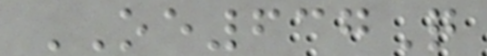OE637Q
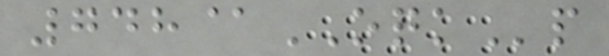748@OQKp
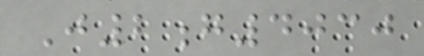J2g4030
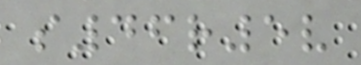s46r5v
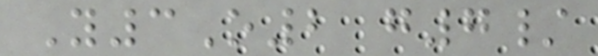Y3O2 g7/
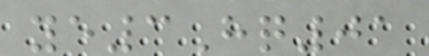ye3Hq01
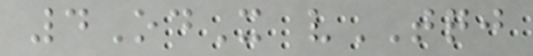4OdX vTQJ
